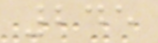245
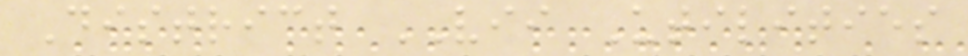District VII Utilities
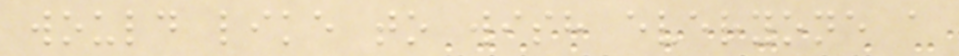would like to wish everyone a
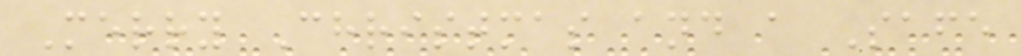Merry Christmas and a Safe
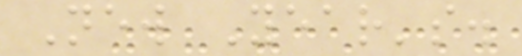New Year's.
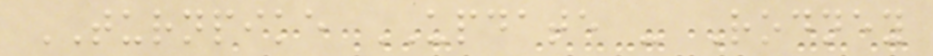TURNPIKE UPDATE - Rodney
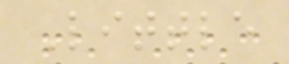Little
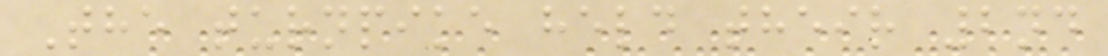The turnpike held their 2nd
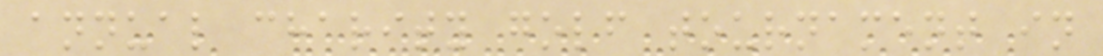annual charity golf tournament in
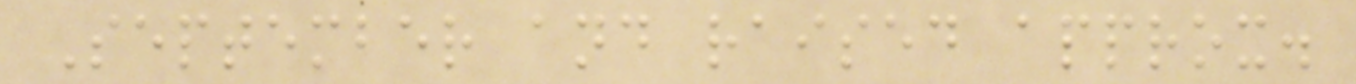September and raised approx.
